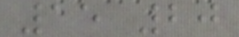15 20
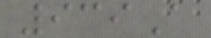939A
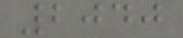2040
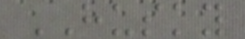HUSKY
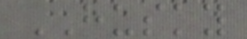HUSKY
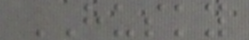HUSKY
